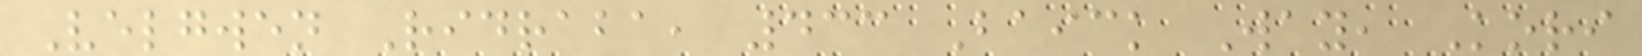Velgwen Ridraba, 433 Baick Way, Kori
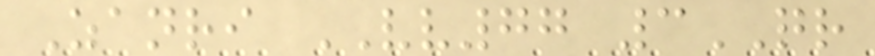Zanri VV77 3QR
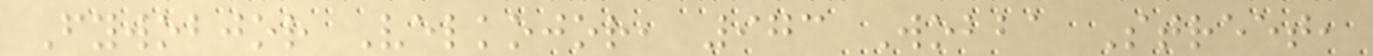Fywobjor Velkojor, 973 Wobba Street,
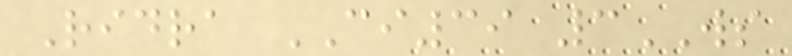Ridra CI39 3WS
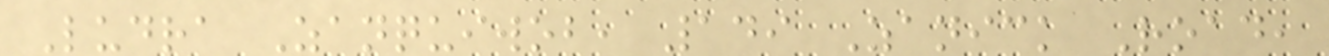Ludra Zanquiwob, 149 Zanick Road,
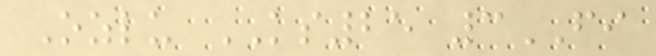Ozlu KS25 3FI
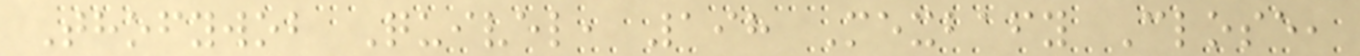Thofywob Quivel, 198 Mexbafy Close,
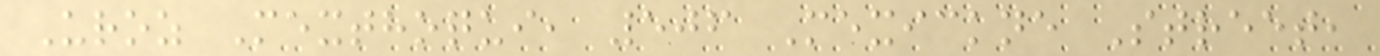Uroz Mexthoqui, 506 Mexickne Street,
